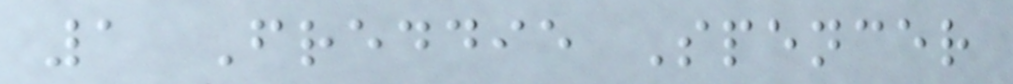1 Freddie Spencer
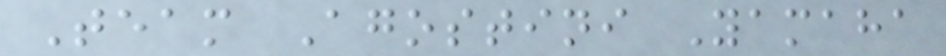Team Agostini Yamaha
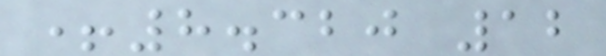+8.320 12
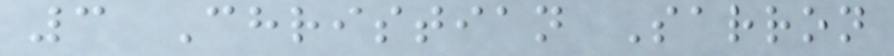3 Christian Sarron
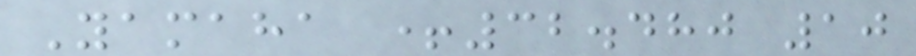Yamaha +32.480 10
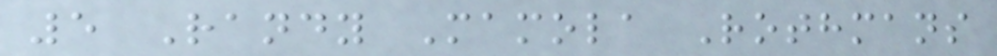5 Randy Mamola Rothmans
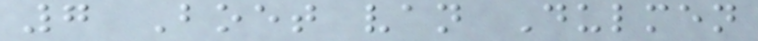7 Boet van Dulmen
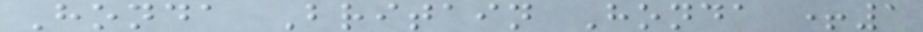Honda Britain Honda +1
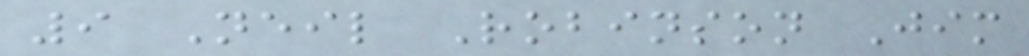9 Neil Robinson Jim
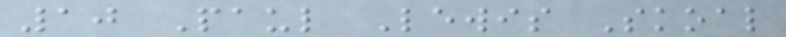10 Paul Lewis Skoal
